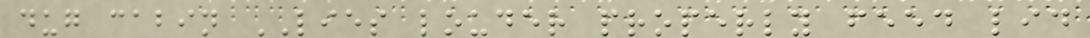dug cabin LIES louder properly feed lid
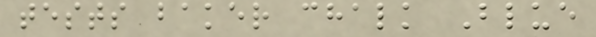tests baker chalk Blue
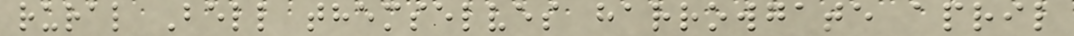rural Bell themselves harrowgate april
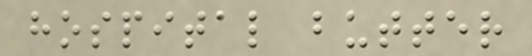hospital butter
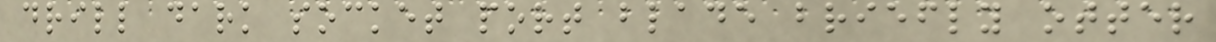drill dark socket port blade briefly otter
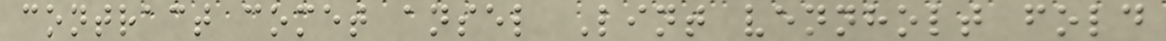contract comet ansel Lint vennholt fold
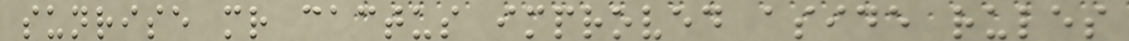sunrise mr cactus improved aside rules
